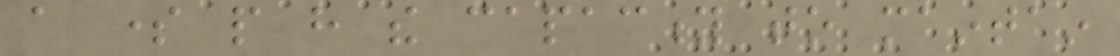a some people have the capacity to maintain
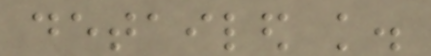detailed knowledge.
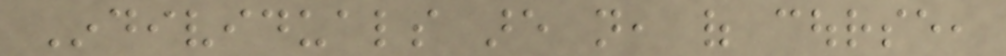Individuals are not, of course,
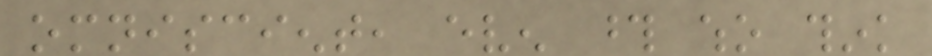omniscient, even those who think
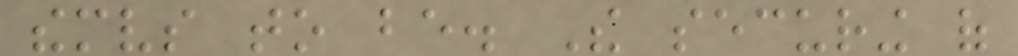themselves to be. The securing of
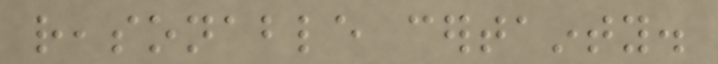reasonable certainty.
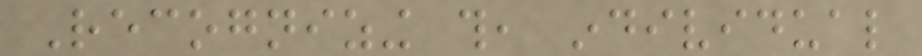Recognizing this, individual
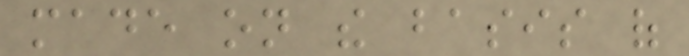made on the basis of
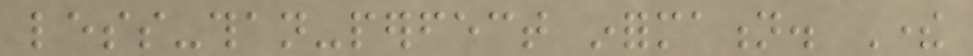less-than-perfect information. There
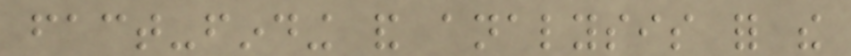fact-finding and analysis for the
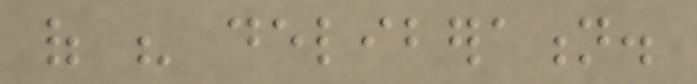of his deliberation.
